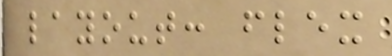layout: flex
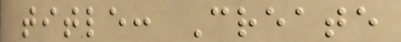title: Create
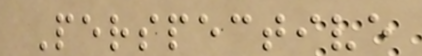Perspective
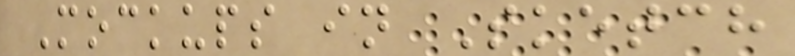Mockups in Sketch
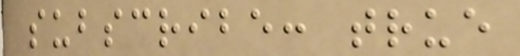subscribe: true
